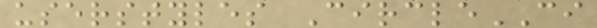userstyles CircleCI
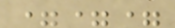===
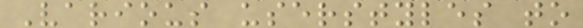Various userstyles to
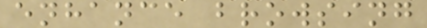enhance browsing
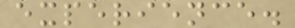experience.
